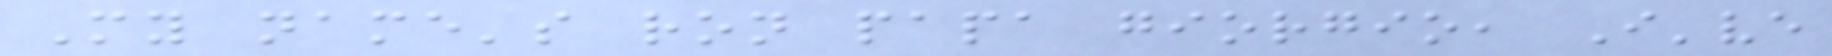My name's ron papa giorgio, I've
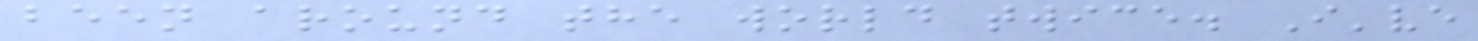been around the world twice. I've
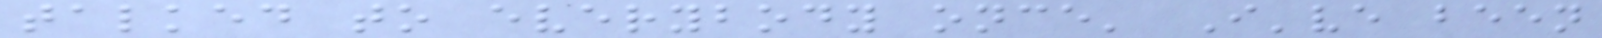talked to everybody once' I've been
